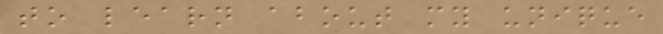to learn about my unique
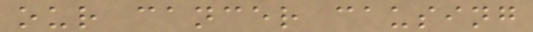our cancer causing
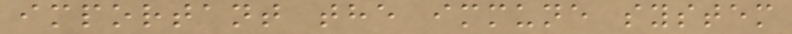important the immune system
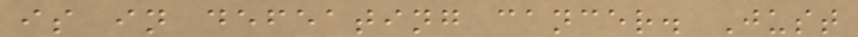is in defeating cancer. Just
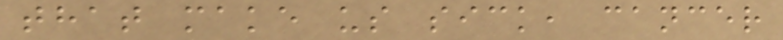that make us sick, cancer
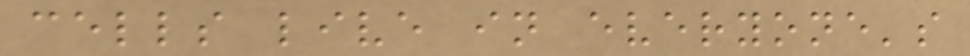cells live in everyone's
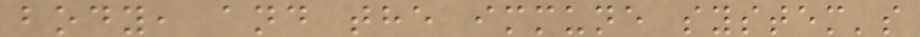body, and the immune system's
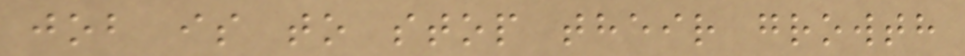job is to stop their growth
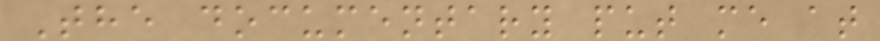The documentary put me at
